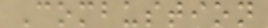Combustion
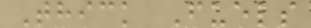Thick Fuels
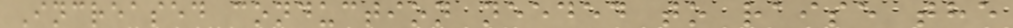Increased conduction needed to raise the
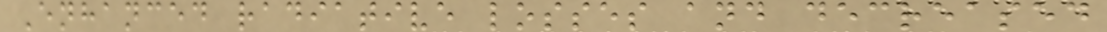Enhanced radiative losses and decreased
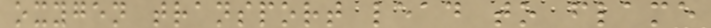oxygen transport lead to flame
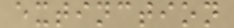extinction
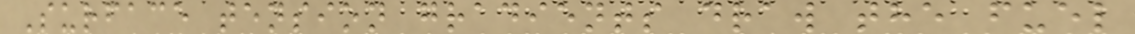Surface tension gradients draw the fuel
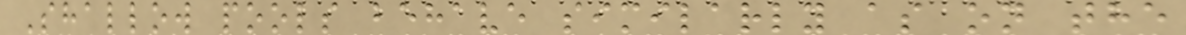Shallow pools behave similarly as on the
